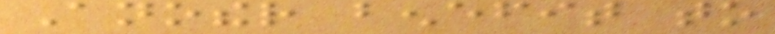Another benefit to
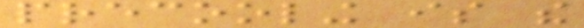precooling is the
